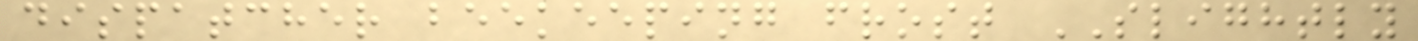dispatcher beekeeping frost SLIGHTLY
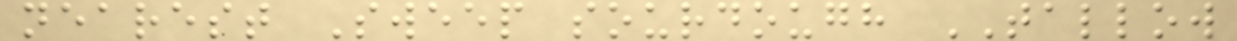nearest Sweep sourdough TALLOW
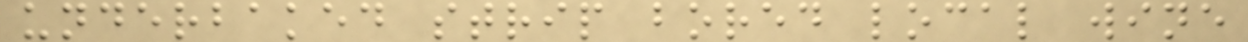underbaked strip bored local wine
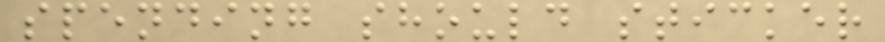spending should sticker
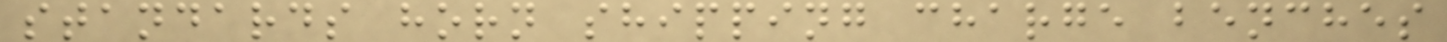standards horn shipping charge benches
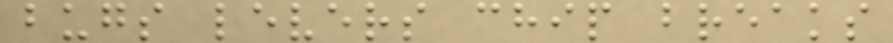bugs levers chip breaks
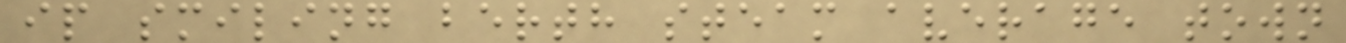ip smiling berth steam average town
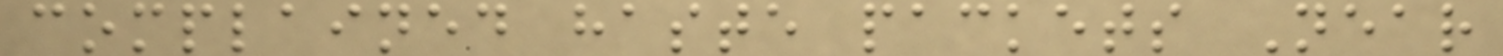complained haste packets Near
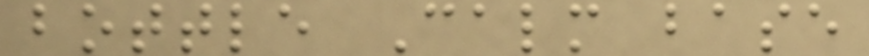bottle Calm base
